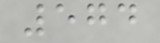574
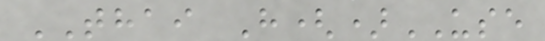THAI H()USE
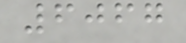6067
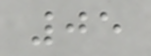05
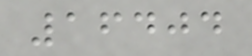16404
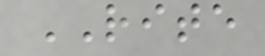RITE
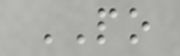PO
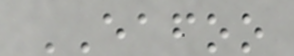EAFOO
